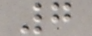7
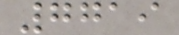7719
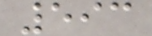593
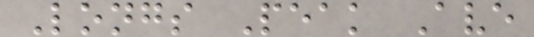Longs Peak Ave
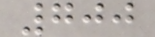700
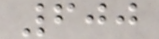600
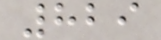829
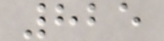825
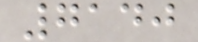7140
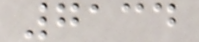7134
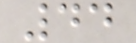44
